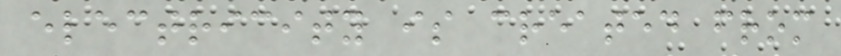electricity is created from
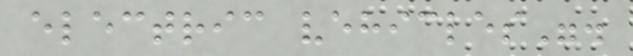electric vehicles".
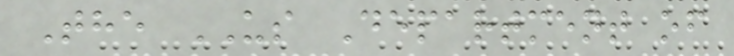The US Department of
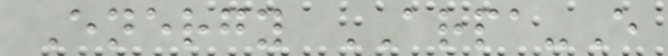Energy ARPA-E
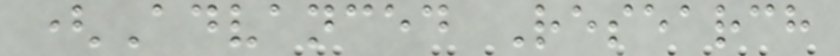(Advanced Research
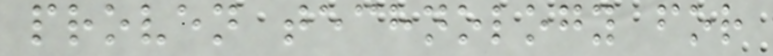proven technology for
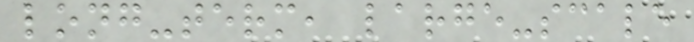long-term, large-scale
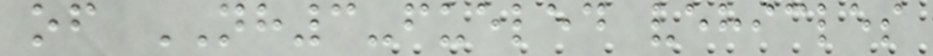of NH3-fueled vehicles
